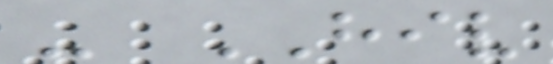- HIV
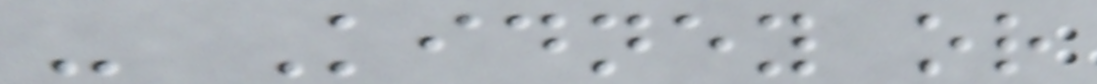- Kidney or
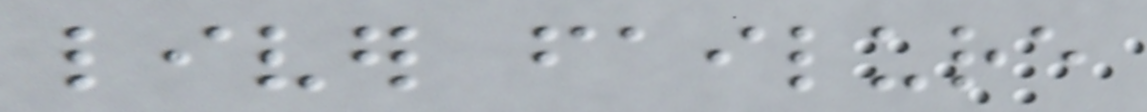liver failure
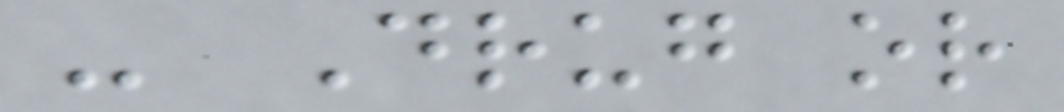- Drug or
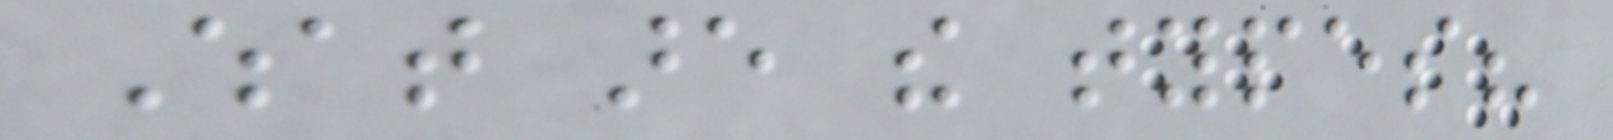What are the types?
